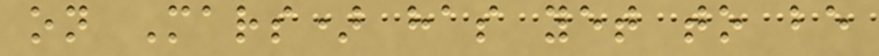on Mars) has yet to be
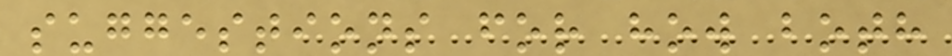suggestions for how both
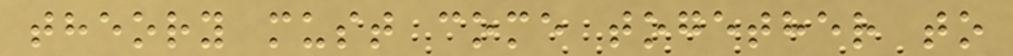theory must come together to
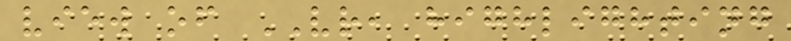view of VR, highlighting
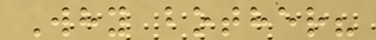Why bother?
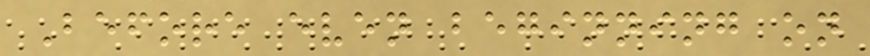Before even beginning on
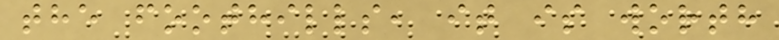the foothills, it is worth
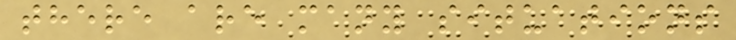there are many situations
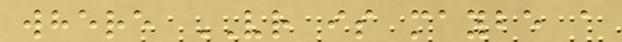where VR is maybe a
